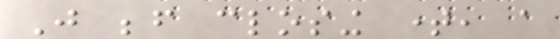Just before closing time, a
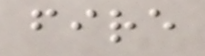fire
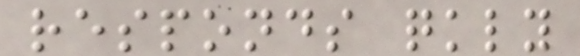responds quickly
